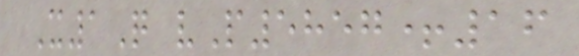X1Q vP5857+16
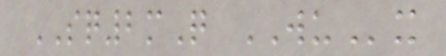SQ2mQ WUx
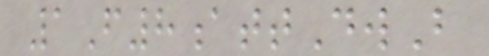1F8attDwB
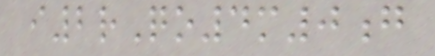i2rQo4m0g
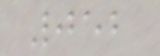052
